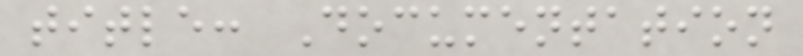title: Documentation
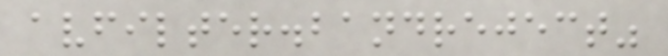avfilter.bandreject"
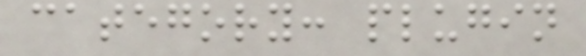category: plugin
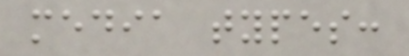media types:
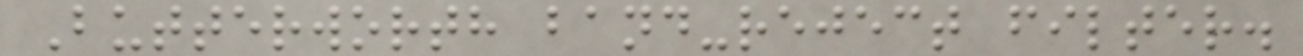Butterworth band-reject filter.
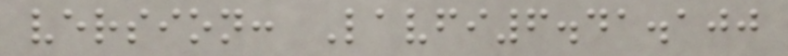version: Lavfi6.41.100
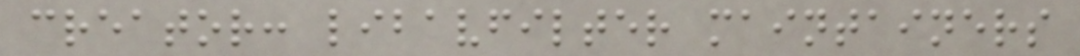creator: libavfilter maintainers
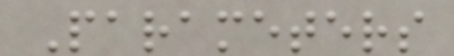Parameters
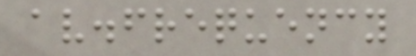av.frequency
